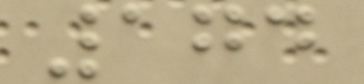174
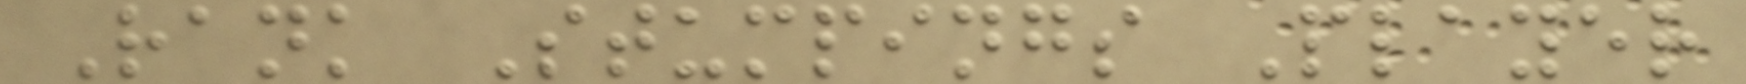Rank Stumpings Player
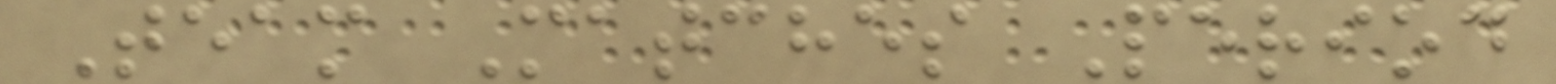Team Matches Period
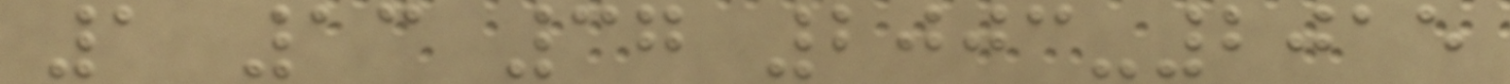1 13 37 2003-2015
